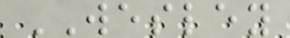WESLEY
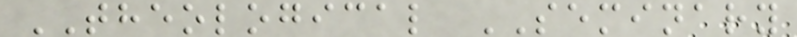THEOLOGICAL SEMINARY
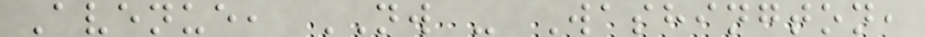Avenue, NW - Washington,
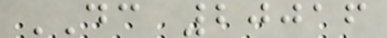DC 20016
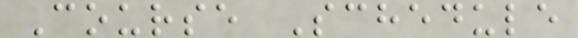Course Schedule
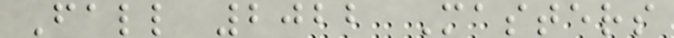Fall 2022 Masters
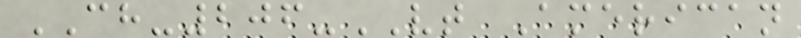CH-206-VT American
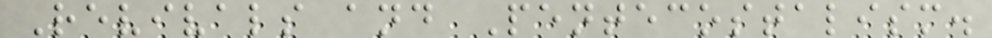Revivals and Pentecostalism.
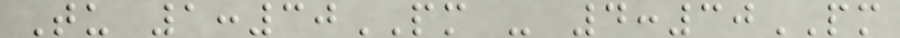Tu 1:30PM - 4:30PM
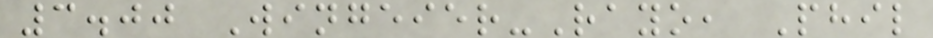3.00 Wingeier-Rayo, Phil
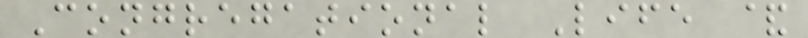Congregational Life &
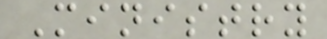Ministry
